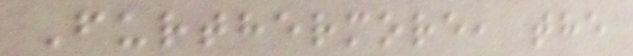Furthermore, the
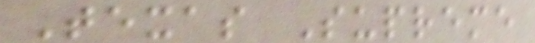Texas Supreme
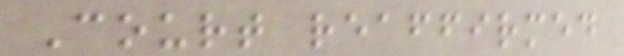Court reaffirmed
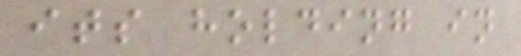its holding in
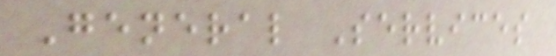General Services
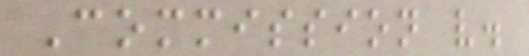Commission v.
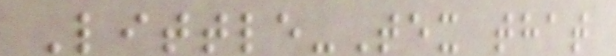Little-Tex that
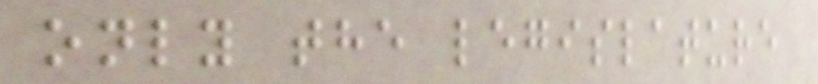only the legislature
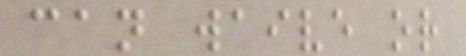can waive or
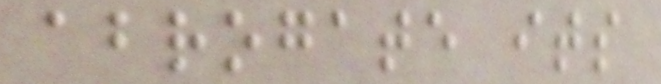abrogate its
